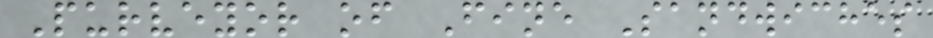Purveyor of Fine Sandwiches
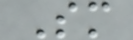Sm
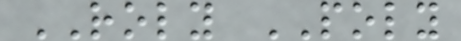ROLY POLY
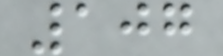107
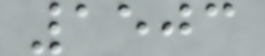1503
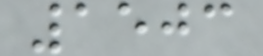1503
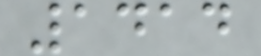1414
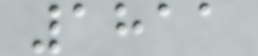1811
